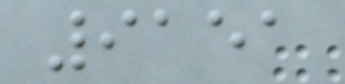9151
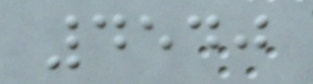4540
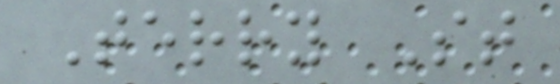Terry St
